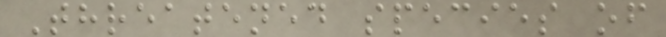Threatened species of
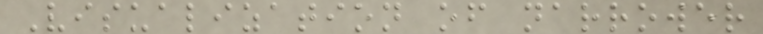Visualization of narrower
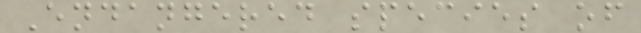Endangered species of
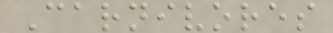Carnivores
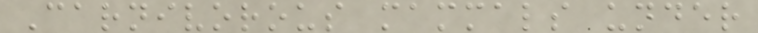Carnivorous mammals under
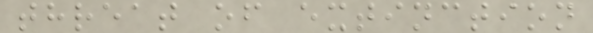threat of extinction
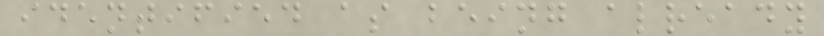identified as being already
